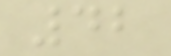42
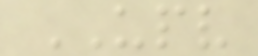UPV
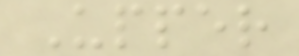Upper
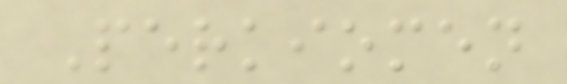Perkiomen
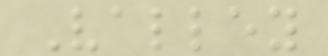Valley
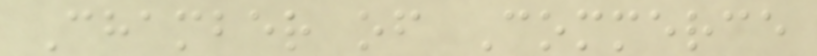Chamber of Commerce
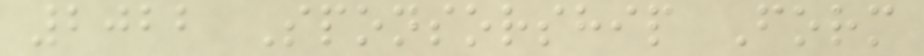2022 Sponsorship Form
